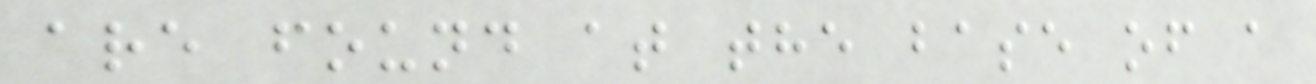are found at the base of a
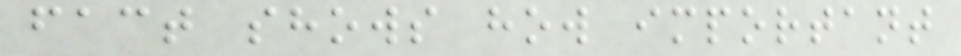fact shows how important
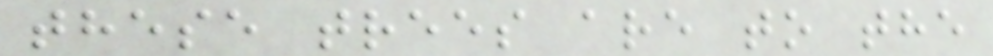these trees are to the
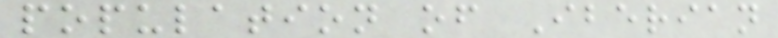population of Iberian
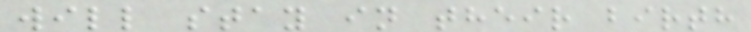will stay in their birth
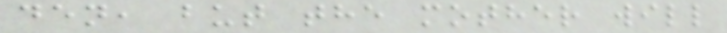den, but the mother will
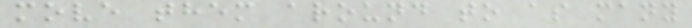move them around to as many
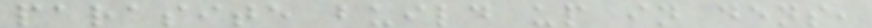parasite build up in dens,
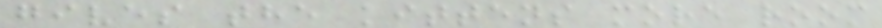gives the kittens more room
